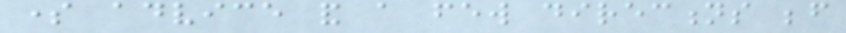some advice and a few directions before
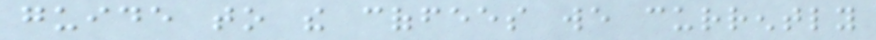guide to the coffees we currently
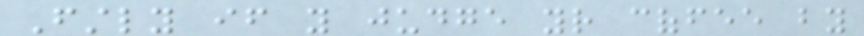Firstly if you judge your coffee by
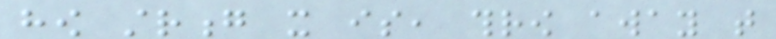how strong it is, throw away that
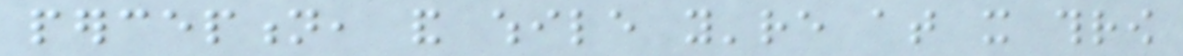perception, and while you're at it throw
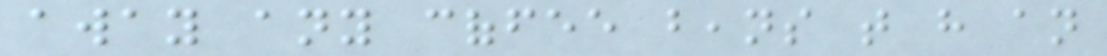away any coffee beans that have an
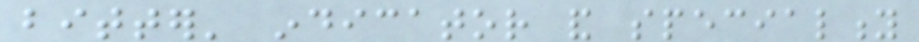bitter' indicator and speciality
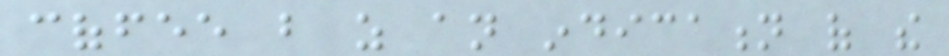coffee but as an indication of the
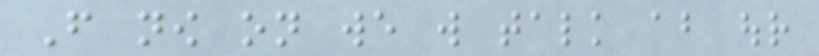From now on we will talk about our
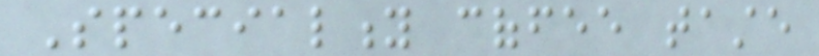Speciality coffee taste
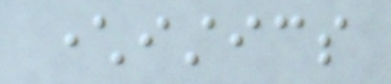characteristics
